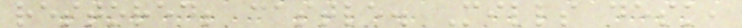restored; castle. Mills desk,
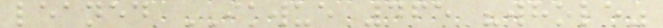leaned IKWUE 465 "whole"
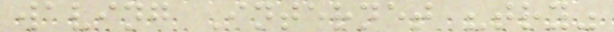waving Internet "try"
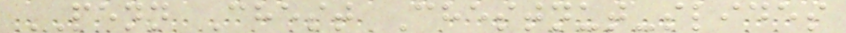PENN Chest Chestnut-slides
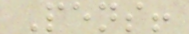Pens!
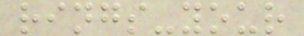rings-your
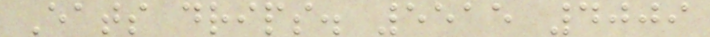Eats drips. 5515 4009
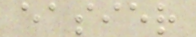easier
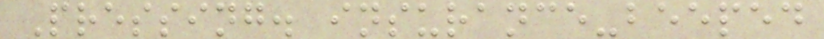Pressing. insurance-beeped
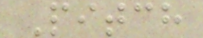Pitch
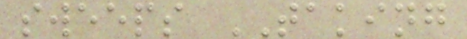sweeps TAKING
